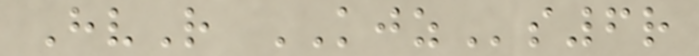HvR KJZs6r
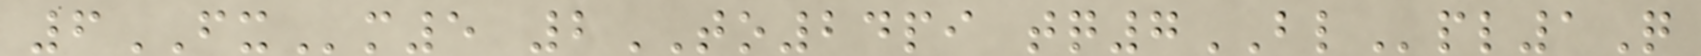6FXm5 2TO24pi tq7BLpl1Q
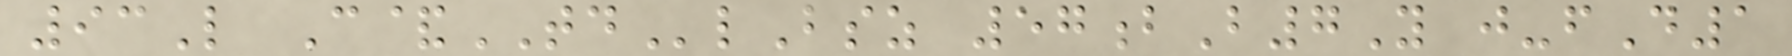93L C&TDlBsz 57bB7Y j-fD1
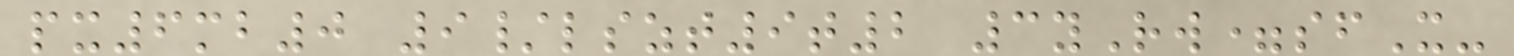px6mb0 9/lszt9t2 3yRw=sfX-
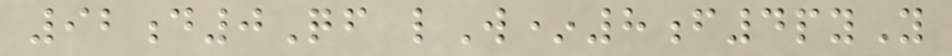92d0Qf lW*8f4pyY
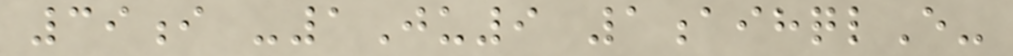39i -1Ju9 1aihqlE-
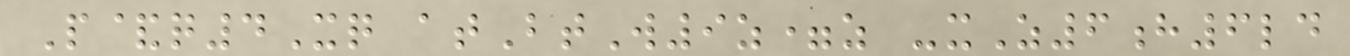P&q4Xq atBtW9z=z -xZ6h6ld
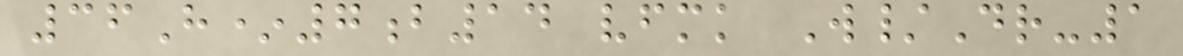36H*7b14 vfmk W/Dr-1
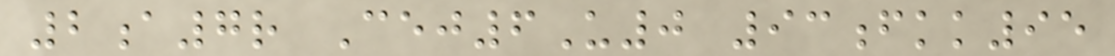2a7r Cej6U0 93fkk95
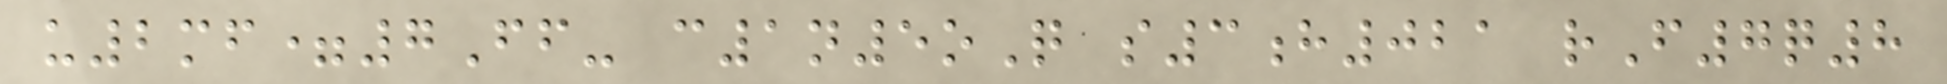u2mf=7Ff- c1n5oQ s3h021 rF7q8
